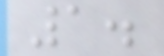1.
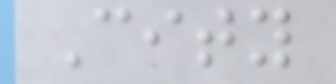City
